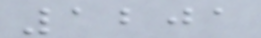1201
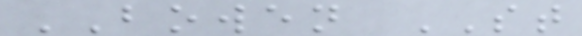BOWEN ST
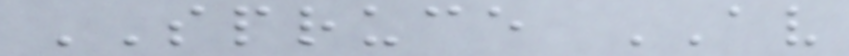SPRUCE AV
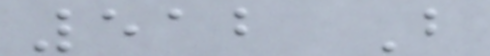512 B
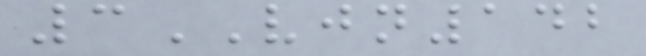3VJN142
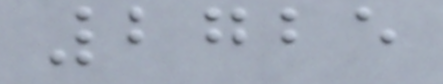2725
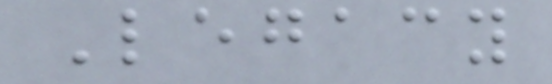Legacy
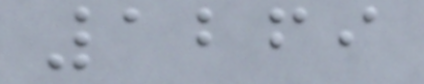1269
